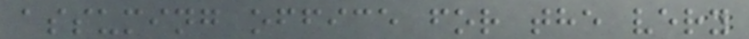assuming office for the very
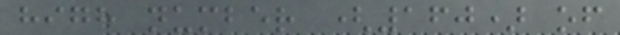high number (160) of
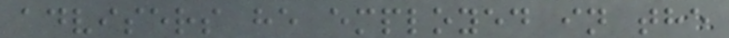advisers he employed in the
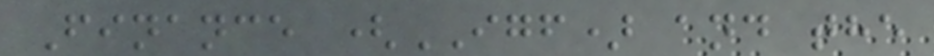Finance (IGF) and the
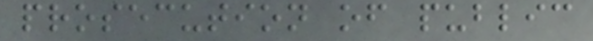prosecution of public
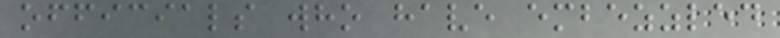officials who have embezzled
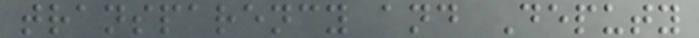transparency and Deputy
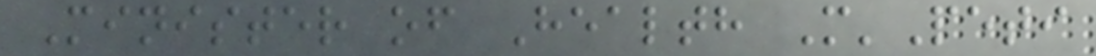Minister of Health M'Peti
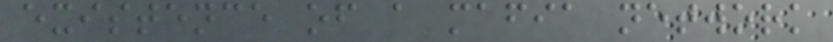existence of a mafia network
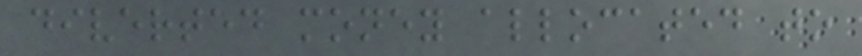diverted money allocated to
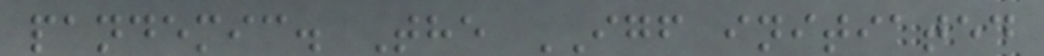pandemic. The IGF initiated
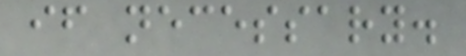if necessary.
